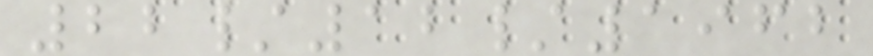22/12/1962
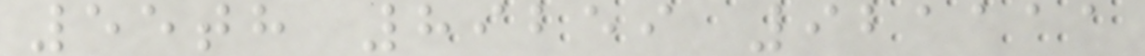55th 89259 921111
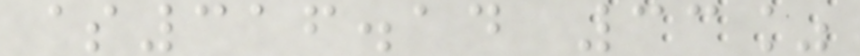$316.14 33%
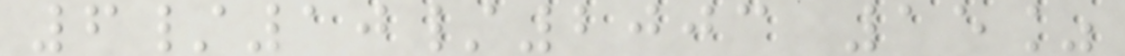6/10/2003 15%
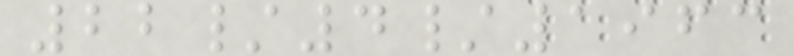22/4/1963
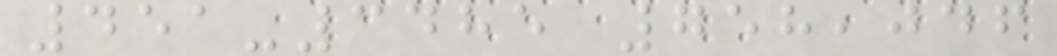451-3485 758,046
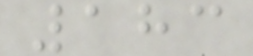183
